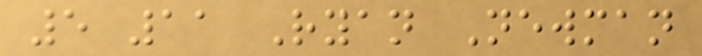5 11 Ryan Newman
